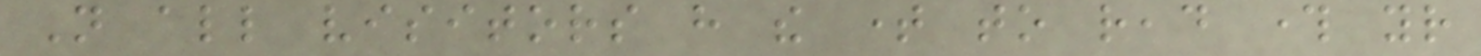Not all visitors have the time to read through your
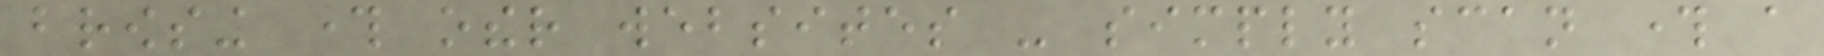browsing through other websites - simply scan through a
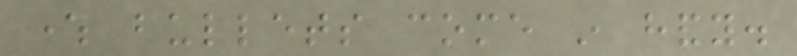where bullets come in handy.
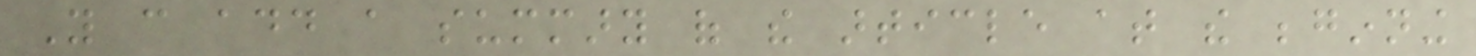You can add a summary of the article at the beginning
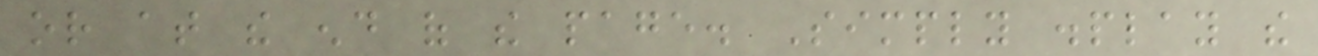or at the end of the page. Simply display the
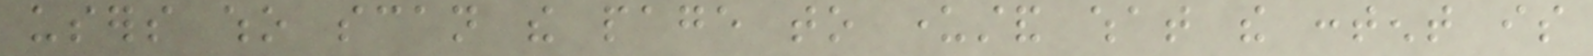users who scan the page to understand what the content is
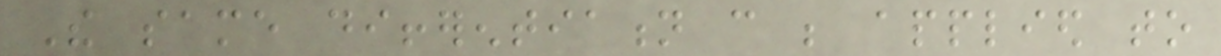The same differentiation can be applied to
